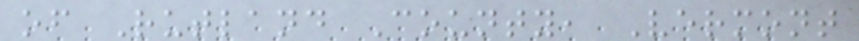of Rutland County, Vermont
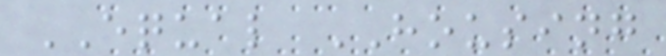EQUAL HOUSING
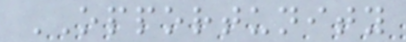OPPORTUNITY
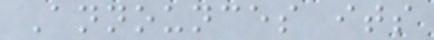Announces its
